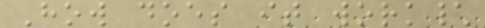How does it work\
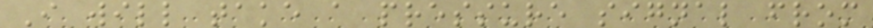I will take a pressure signal from
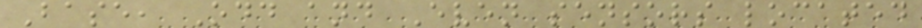Base, Odd and Even sensors located
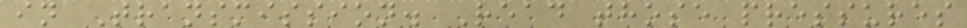in Transmission. Read those pressures
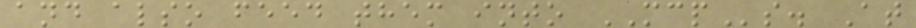and also feed them into MCPs. At
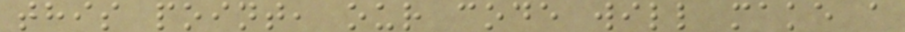this point, our code will make a
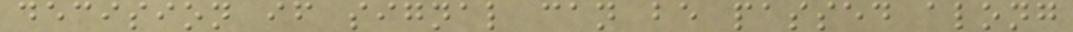decision if signal can be passed along
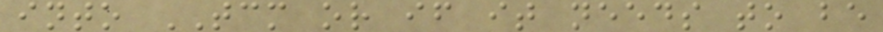into TCM or if it needs to be
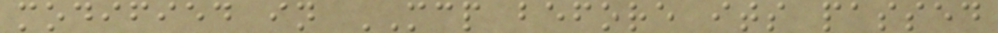modified in MCP before its passed
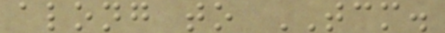along to TCM.
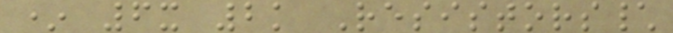* 6x 2k Resistors\
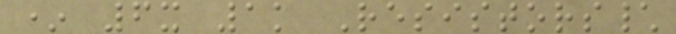* 6x 1k Resistors\
